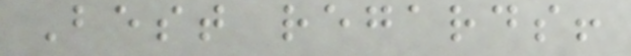Best regards!
